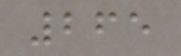265
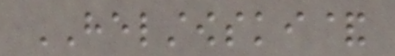HELSTOWSKI&
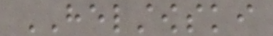HELSTOWSKI
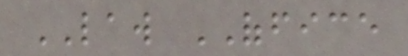LAW OFFICE
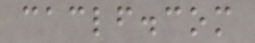caclf.com
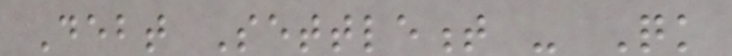Debt Settlement - Quick
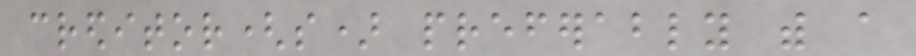creditor(s) preferably with a
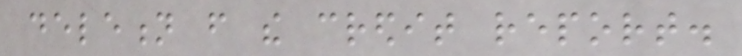deletion from the credit report.
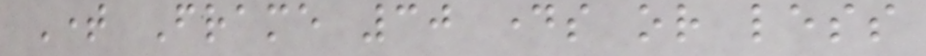Time Frame 30 days or less
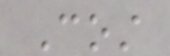Cost
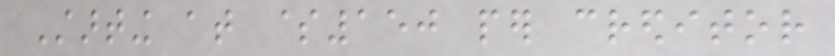Starting at $150 per creditor
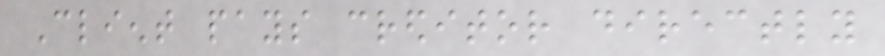Client pays creditor directly
